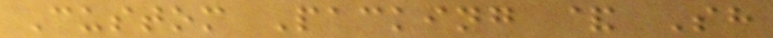Custom Packing & Sh
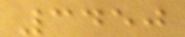3450
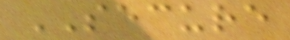SECURE
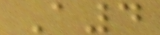A4
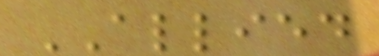ALLIED
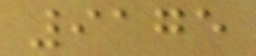9175
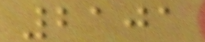2101
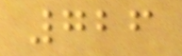726
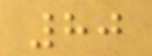80
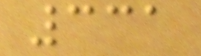331
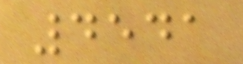4541
